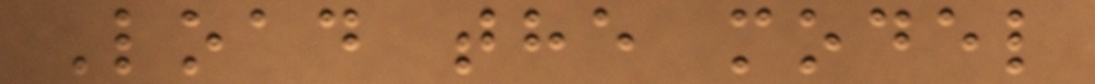Load the model
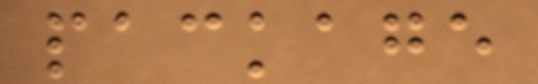package
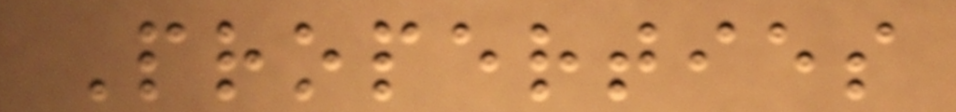Properties
